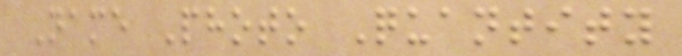Name Photo Quantity
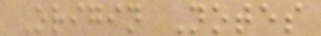Origin Notes
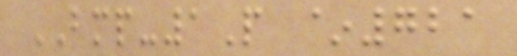BMP-1P ~721
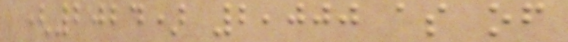(2024) 2,000 as of
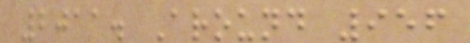2011. Around 956
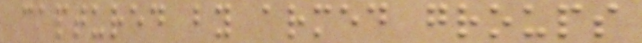captured by armed groups
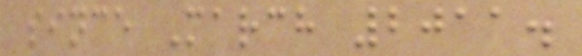since March 2011.
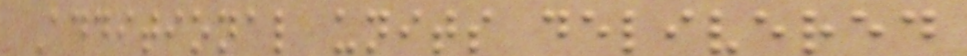Additional units delivered
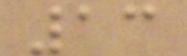13
